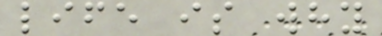life is why
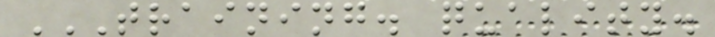TRAINING. QUALITY.
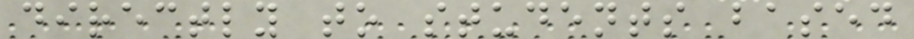directly to students based
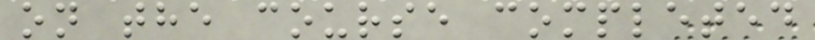on the course completed
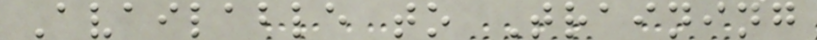Available to Training
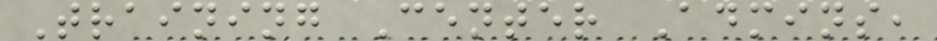Training Center Admins,
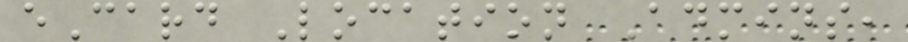eCard Location Admins,
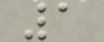1
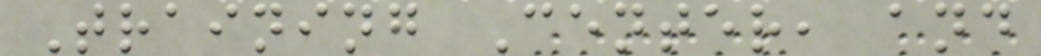Training Center, and
